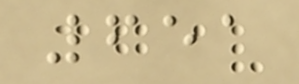651
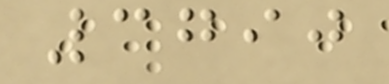3790
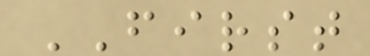FIRST
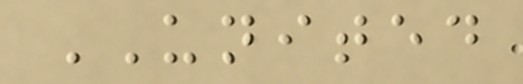UNITED
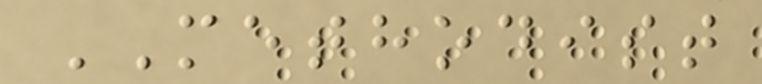METHODIST
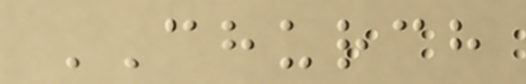CHURCH
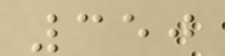350
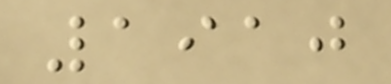1910
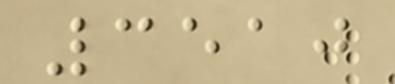3510
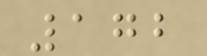172
